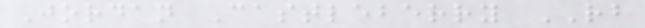Jordan Castleberry RB
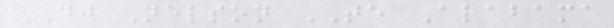DJ Nelson TE Alabama
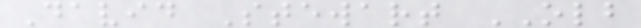David Stewart OLB
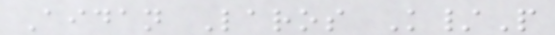Aidan Laros K/P
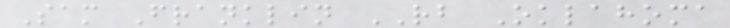Sam Franklin RB Oklahoma
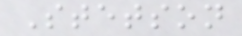Stetson
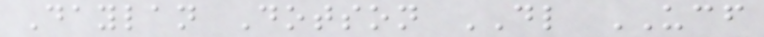Daylan Dotson DL UCF
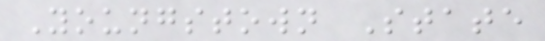Youngstown State
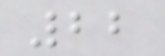22
